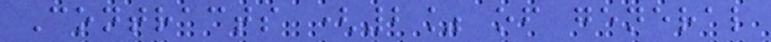Contracts (2% of general
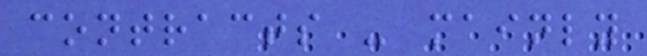contracts - mainly
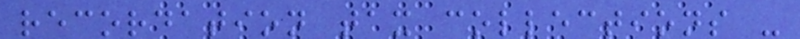recordation tax collections -
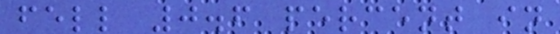fell 0.6 percent in
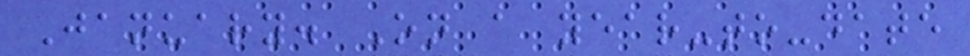January. On a year-to-date
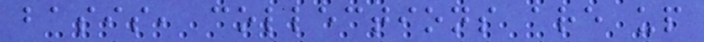basis, collections are up
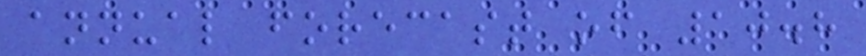annual forecast of 10.8
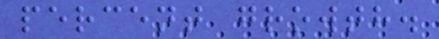percent growth.
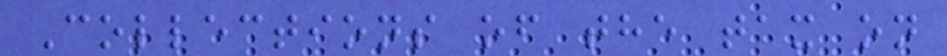Collections of the tax on
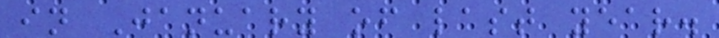in January of last year.
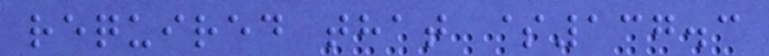required that $137.3
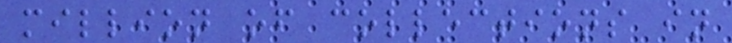million of collections in
